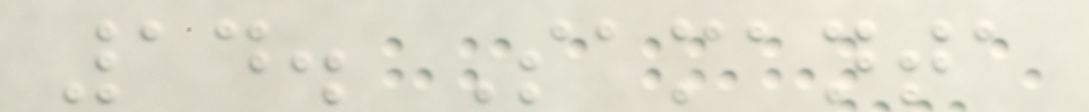14. Samanta
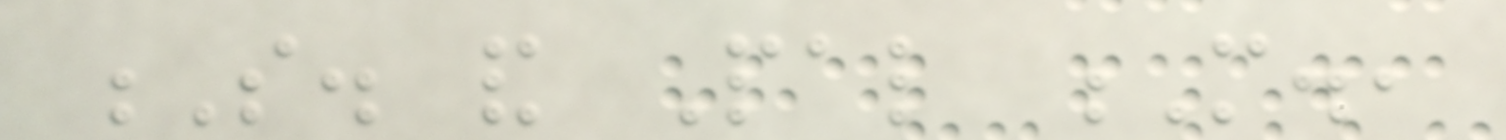S. and Pal M.,
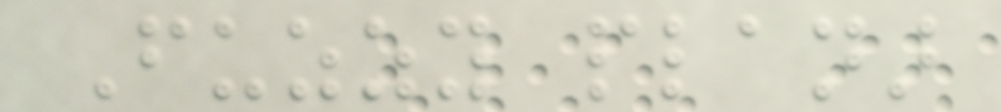Fuzzy planar
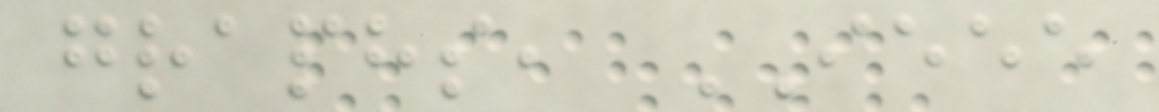graphs, IEEE
